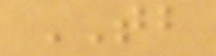TB
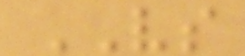VS
